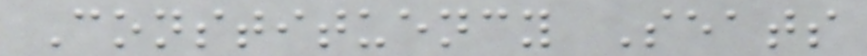Constituency Seats
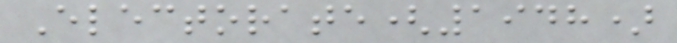Electorate(1948)
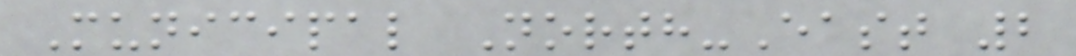Municipal North-East 2
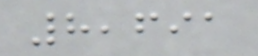8,691
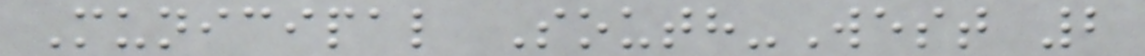Municipal South-West 2
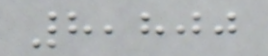8,800
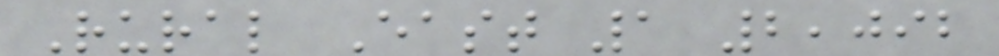Rural East 1 2,092
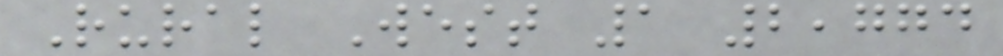Rural West 1 2,774
